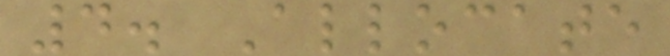4. Allocate
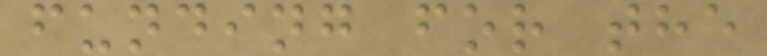funding for the
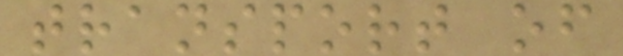transport of
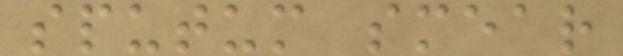sputum smear
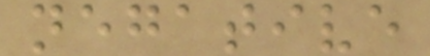negative
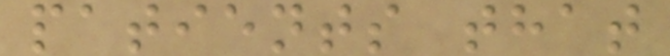patients that
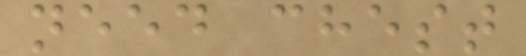need chest
